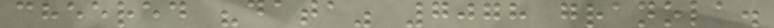cheered "data" 7078 granola.
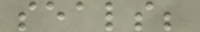seals;
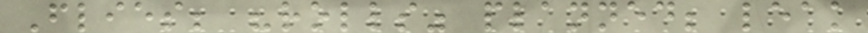Flies; "rolls" planned; leak
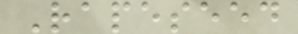Rapeseed
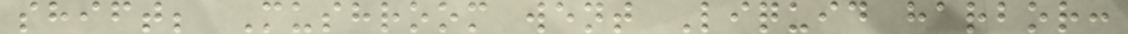shift; Mushroom went Liquid harbor:
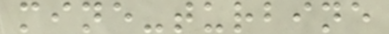mine-turbine
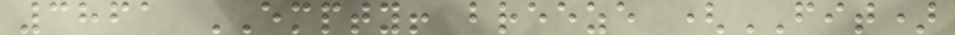3861 EMPTY! breeze (FIT)
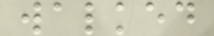walked
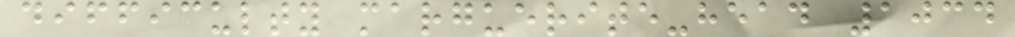difficulty marguerite-head 1034
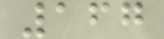167
